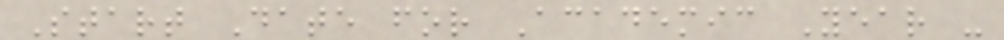Start Date for Academic Year -
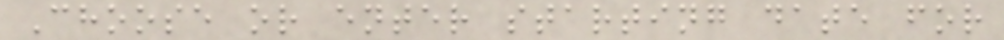Choose or enter starting date for
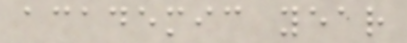academic year
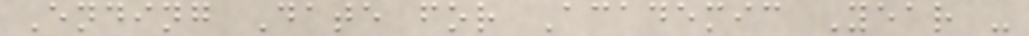Ending Date for Academic Year -
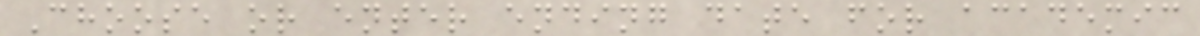Choose or enter ending date for academic
